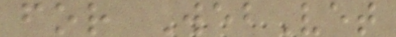for WebVet
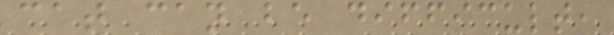cat can be difficult,
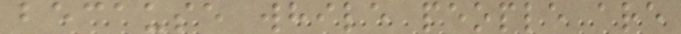because while people are
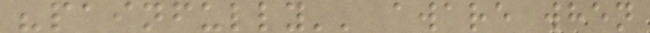"painfully'' aware when
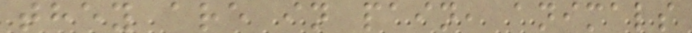they are in pain, animals
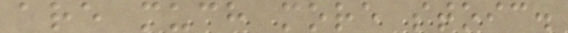are much more stoic.
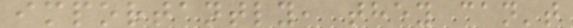importantly, they can't
